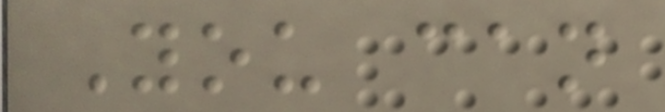You can
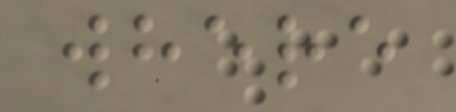where
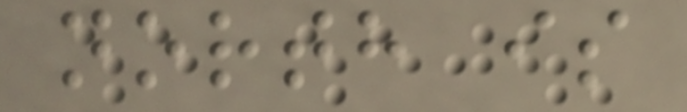north is
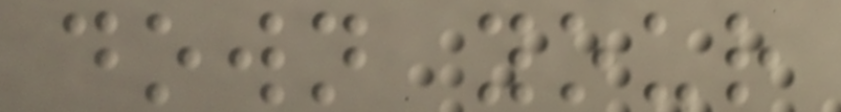down your
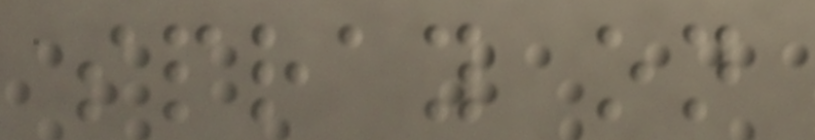spray on
